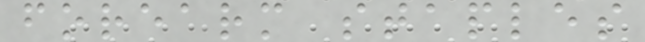forearm staples
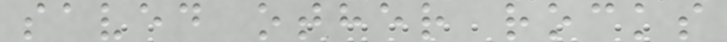saved other rocks
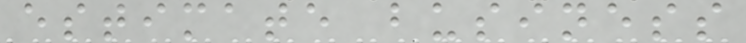estimate business
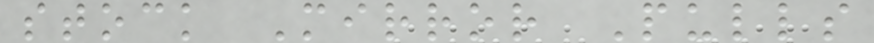stock Mirror Pulls
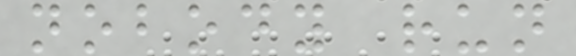nobody run
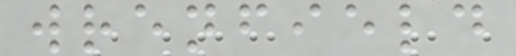wrenfield
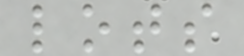lots
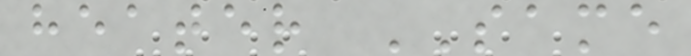heater SAME
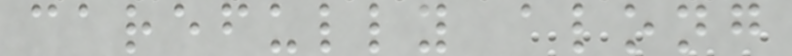carefully along
